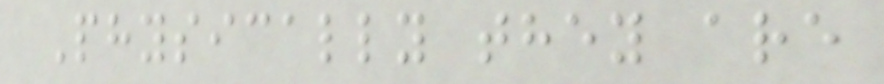Physically they are
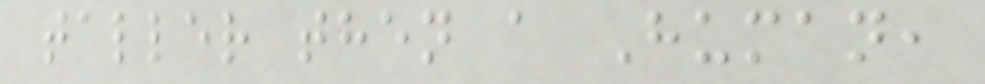taller then a Human,
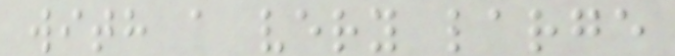with a very large
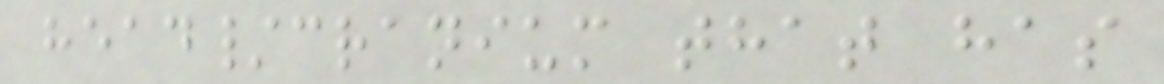head/cranium that has
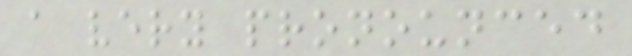a very pronounced
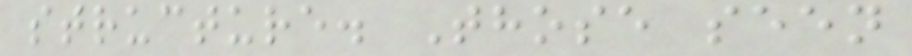structure. Those seen
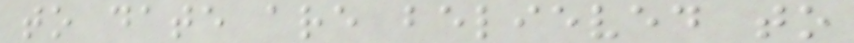to date are believed to
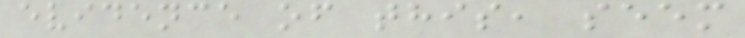evidence of this, seem
